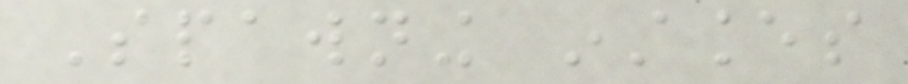Spawning instances
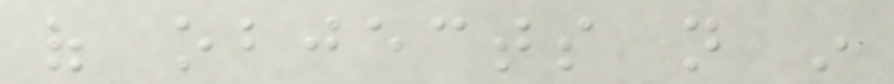of objects not in
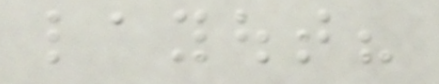layout?
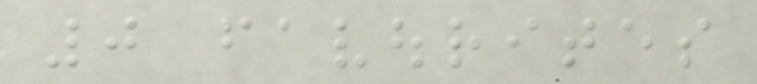0 favourites
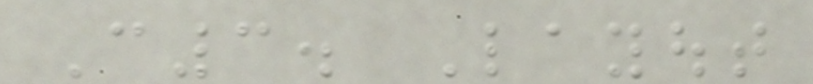C3. Layout
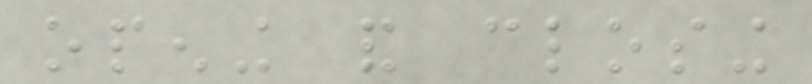opening and closing
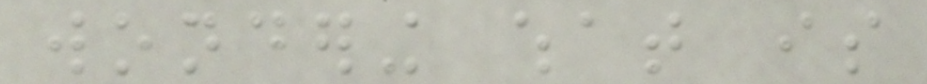wondering what is
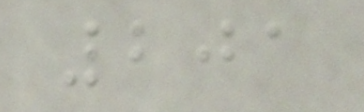201
